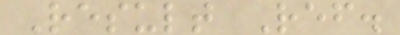Result Ref.
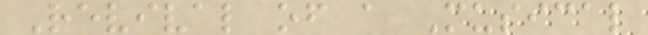Revival of a Musical
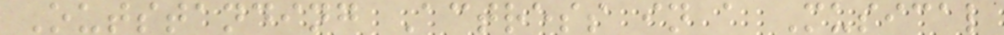Outstanding Actress in a Musical
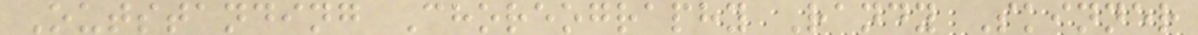Outstanding Choreography Randy Skinner
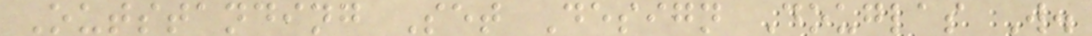Outstanding Set Design Douglas W.
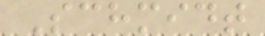Schmidt
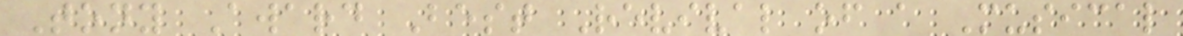Tony Award Best Revival of a Musical
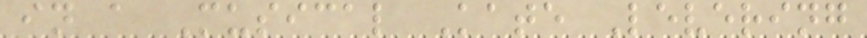in a Musical Kate Levering
